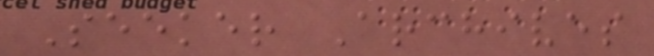Seeker Archives
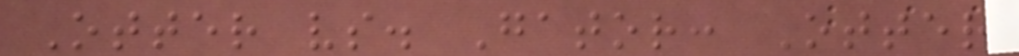Otter vs. Gator: Otter
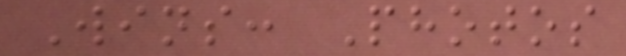Wins: Photos
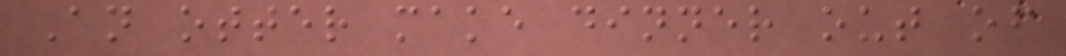An otter make dinner out of
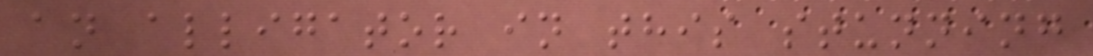an alligator in this stunning
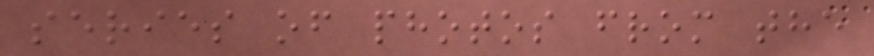series of photos from the
